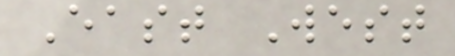East West
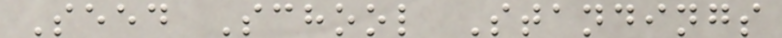Seed School Standings
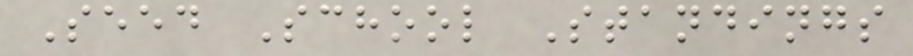Seed School Standings
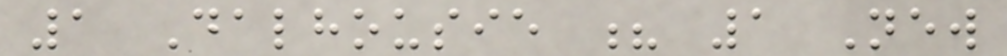1 Dalhousie ? 1 New
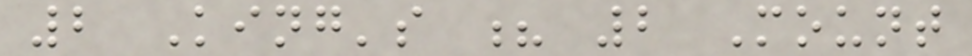2 King's ? 2 Mount
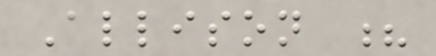Allison ?
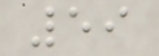59
